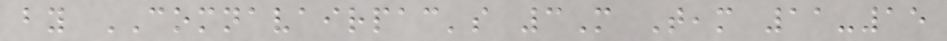by COMNAVAIRPAC's 3M Team 11-15
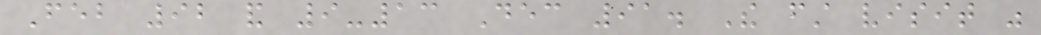Feb 92 and 9-13 Dec 91. The first visit was
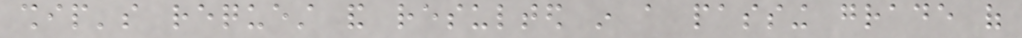ship's request and resulted in a passing grade of
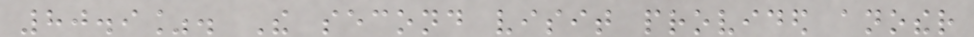80.9%. The second visit provided another
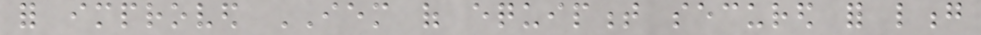for improved IEM of equipment secured for long
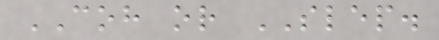COH or SLEP.
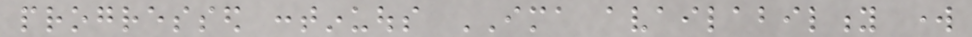progressed continuous IMA availability work
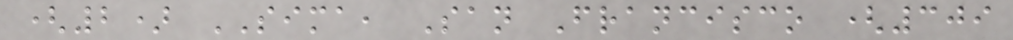(2) SIMA, San Francisco (309
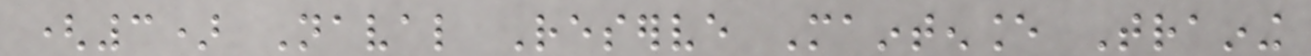(3) Naval Reserve Maintenance Training
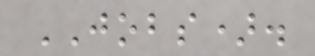JOBS).
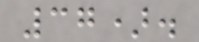37).
